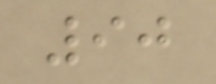90
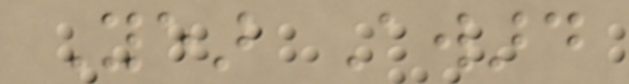Year Award
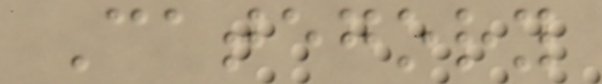Category
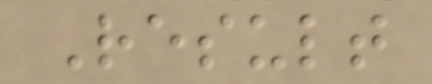Result
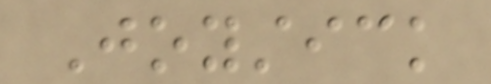Joystick
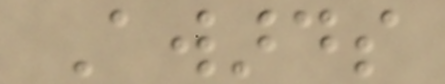Awards
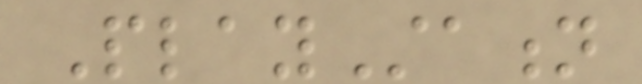PlayStation
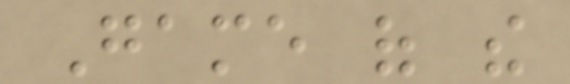Game of the
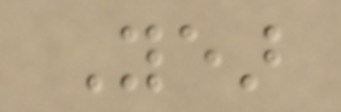Year
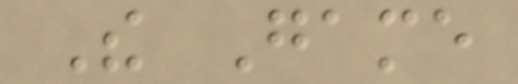The Game
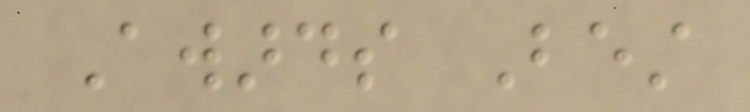Awards Best
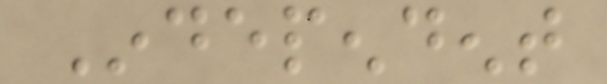Independent
